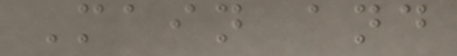Main and
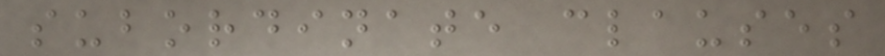subordinate clauses
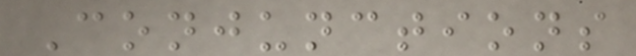Conjunctions
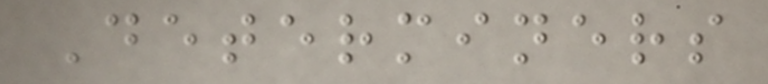Determiners
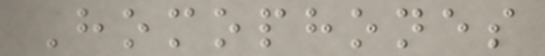Homophones
